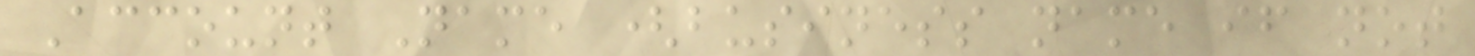Account Name (business name if not
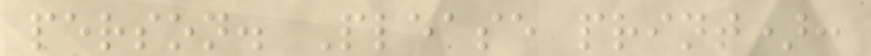person. Please print):
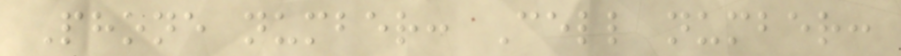Phone number: Cell number:
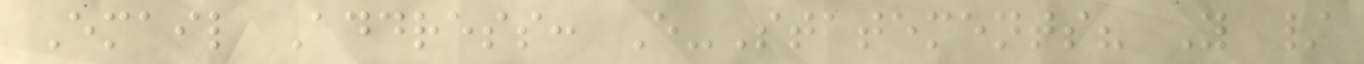Email Address: E-Statements? Y /
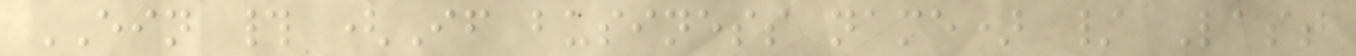EIN # (If business name) / Last
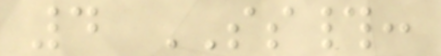4 SS#:
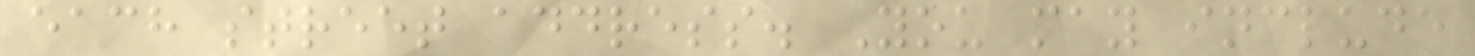each street address. You may include
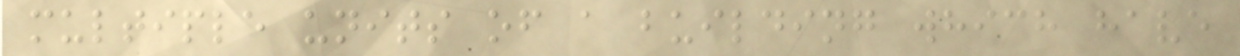multiple units of a building which have
